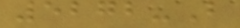5272-B
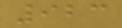923
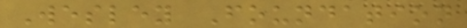Wesley Foundation
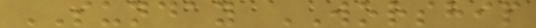SUNDAY WORSHIP
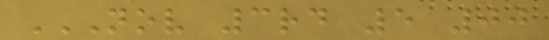NOV 3RD 5 00
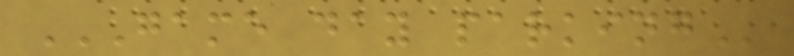GAME DAY PARKING
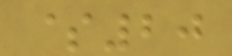$20
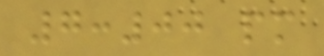7:00 pm
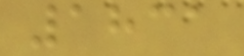1831
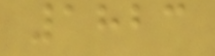1823
